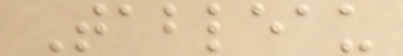Tableau
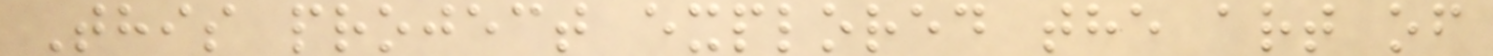This project explored the art of
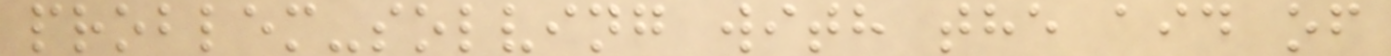problem-solving with the aid of
